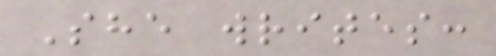She writes:
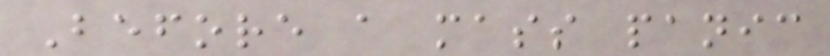Before a mass panic
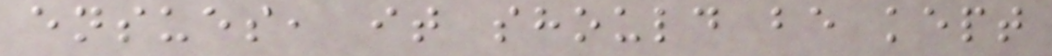ensues, it should be kept
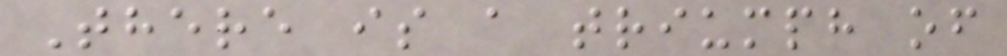There is a triumph of
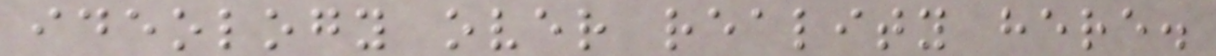ideology over reality here.
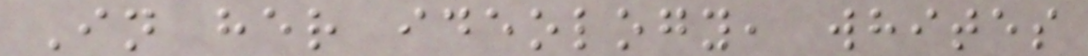In her ideology, whites
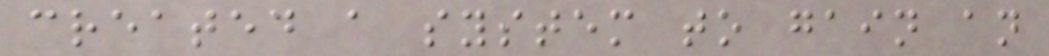created a system to gain an
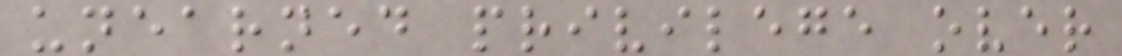unearned privilege over
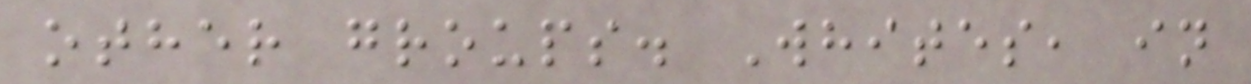other groups. Whites, in
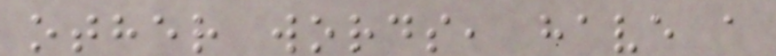other words, have a
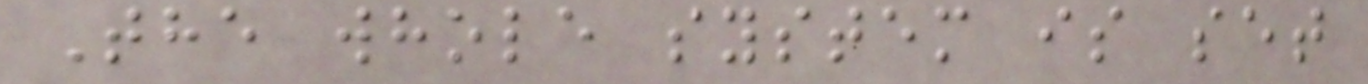The whole system is set
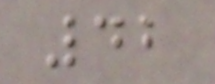42
